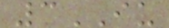3IU
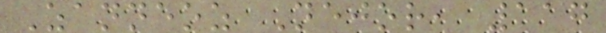Zanneoz Nejor, 117
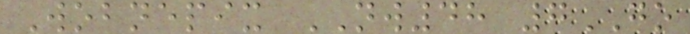Wobnepix NW48 7GO
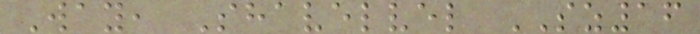Way, Shavelvel SZ16
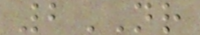2NR
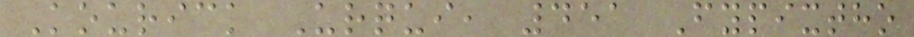Kourick Urqui, 451 Fypixtho
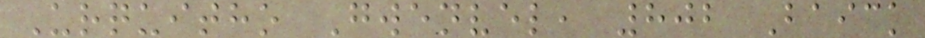Urquitho Gwenvel, 802 Baick
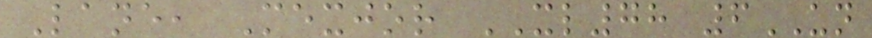Lane, Mexjor XL78 6UN
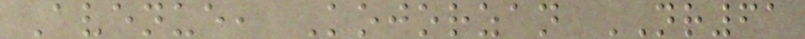Avenue, Kojorzan NR61
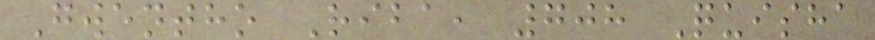Gwentho Riba, 708 Quisha
